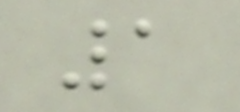1
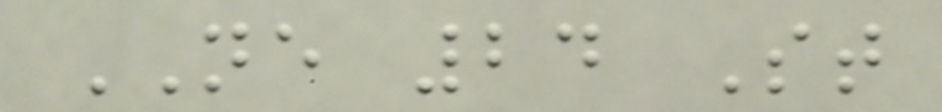NE 24 St
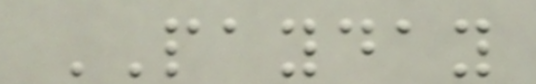PAYDAY
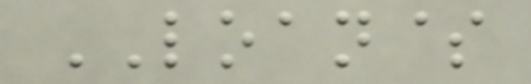LOAN$
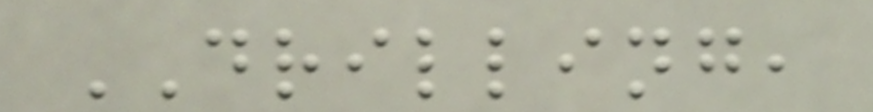DRILLING,
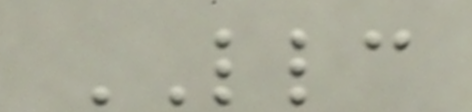LLC
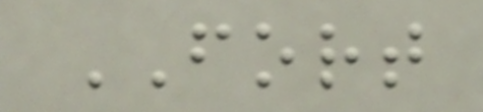FORT
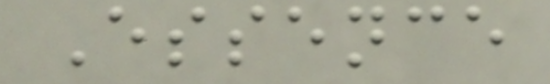Essence
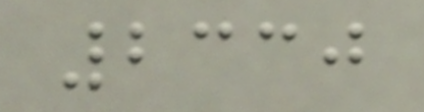2330
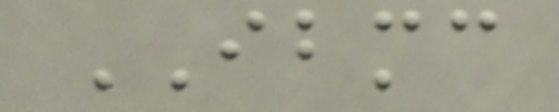IBMC
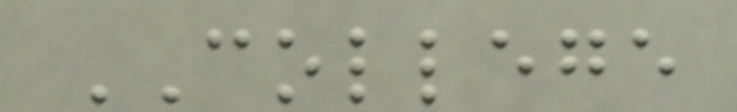COLLEGE
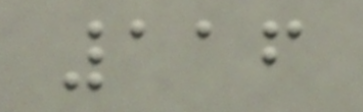116
